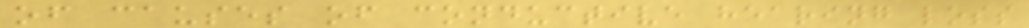of causes of conductive hearing loss
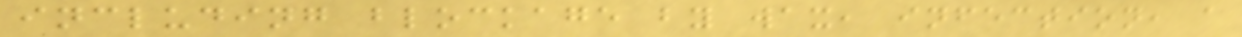including blockage by wax, infection, a
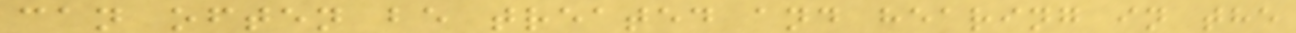can often be treated and hearing in the
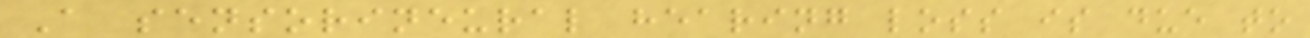A sensorineural hearing loss is due to
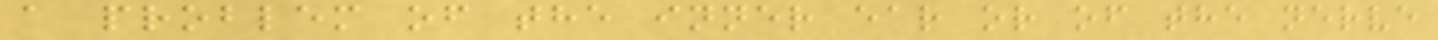a problem of the inner ear or of the nerve
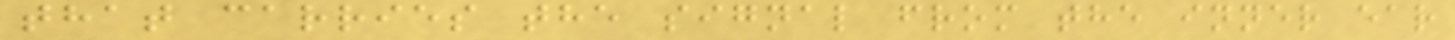that carries the signal from the inner ear
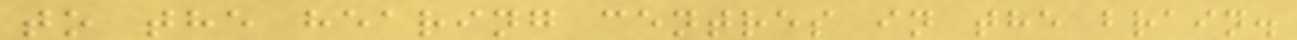to the hearing centres in the brain.
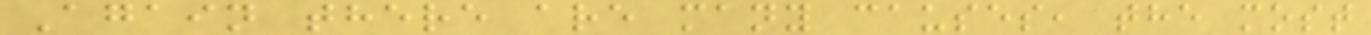Again there are many causes, the most
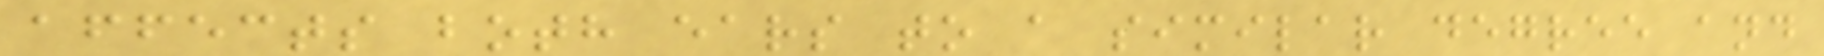affects both ears to a similar degree and
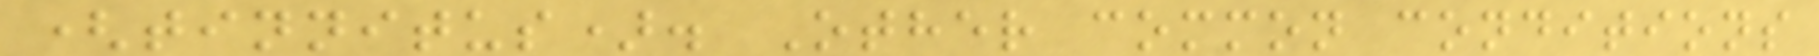(tinnitus). Other common conditions
